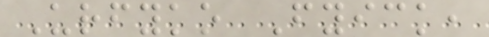Urfyko Fyick,
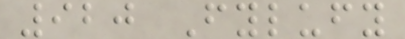920 Fylufy
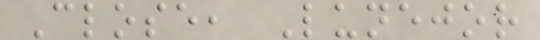Close, Lunejor
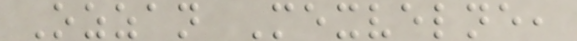Ozzan Mexvelne,
